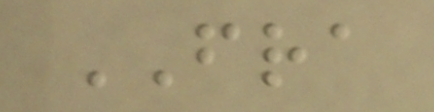FRA
